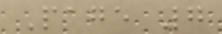Page 7
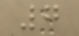7
